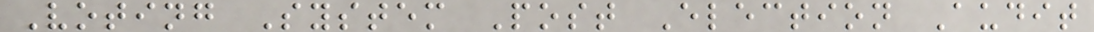Voting System Post Election Audit
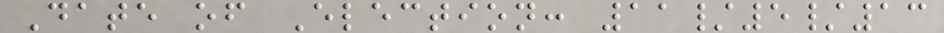Date of Election: 11/5/13
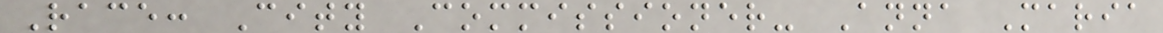Race: City Commissioner- Anna Maria
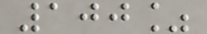100%
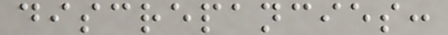discrepancies:
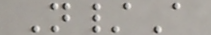N/A
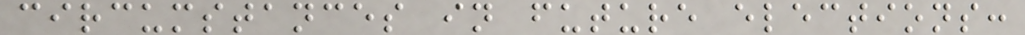circumstances in future elections:
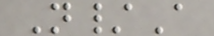N/A
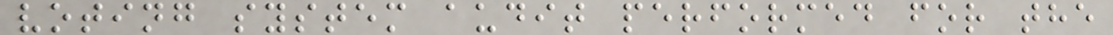voting system audit performed for the
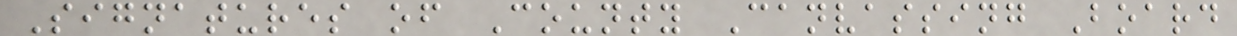Signatures of County Canvassing Board
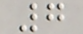7
